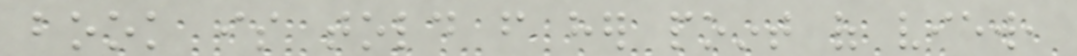book is told from her point of view,
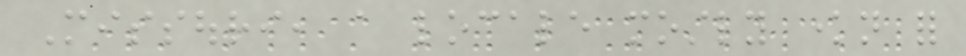Missouri, a locale mostly known for
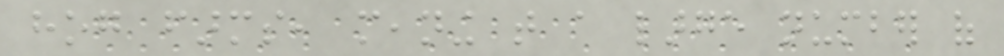hog farms, meaning that a large number of
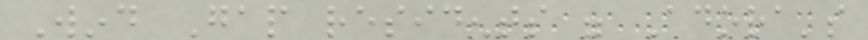Wind Gap residents were Adora's
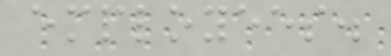employees.
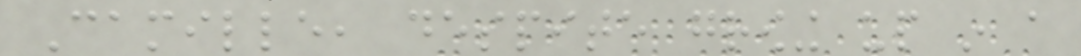Camille, despite growing up in a
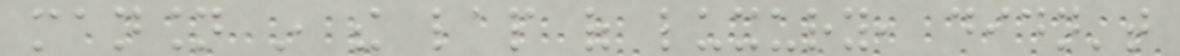mansion in the lap of luxury, didn't
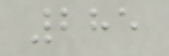285
